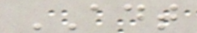ADT
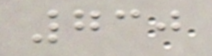730
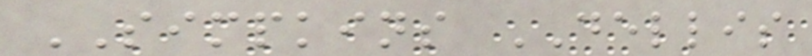SIMPKINS DELLIS
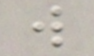w
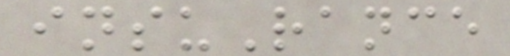insuRance
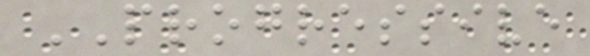PROGRESSIVE
